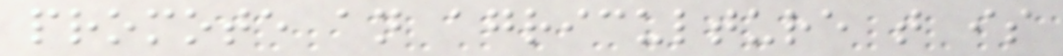promote an agriculture that is
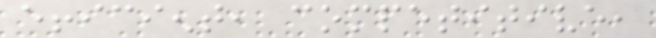efficient, competitive,
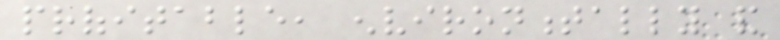profitable, environmentally and
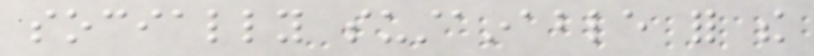socially sustainable for the
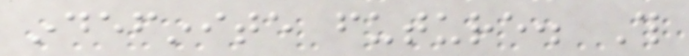indefinite future. This
